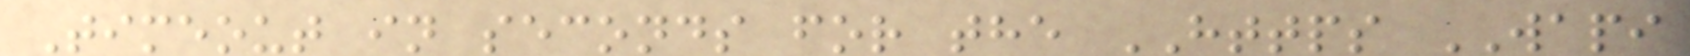Timeout in seconds for the HTTPS WAPI
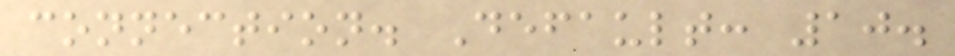connection. Default: 10.
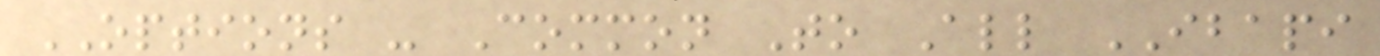OPTIONS - Common To All IBAPI
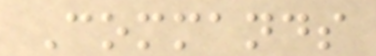Commands
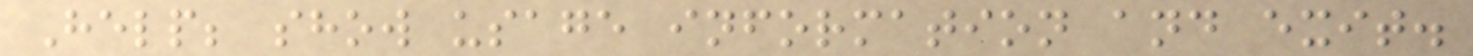Help; show usage information and exit.
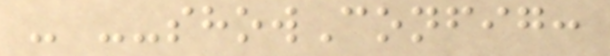- --showConfig:
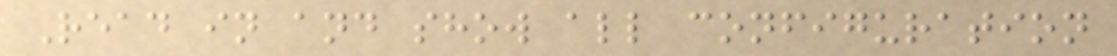Read in and show all configuration
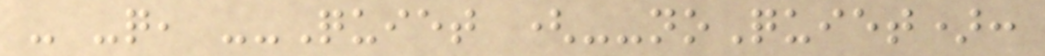- -q, --Quiet (--noQuiet):
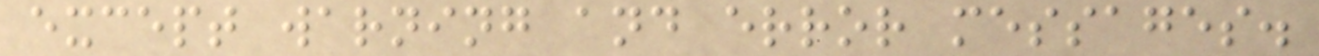except warning and error messages.
